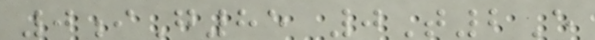0iG85 0T2E
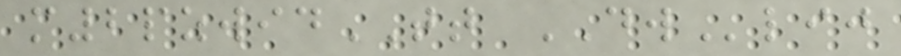m2pzwidTT DWlij
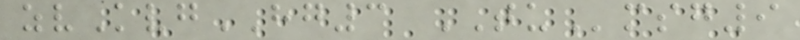zvKvgHG3 TUmsg9
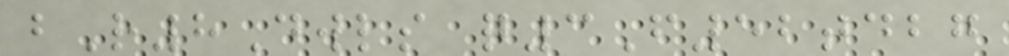bR8Dwls q3F52tdbg
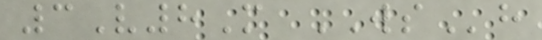3V8M WSh
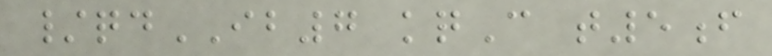/qdIB7 kqC t5f
